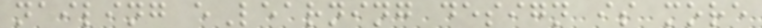nailing eLearning design is more
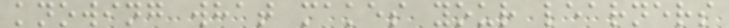knowing what makes your learners
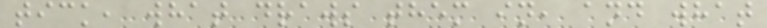tick, what draws them in, and what
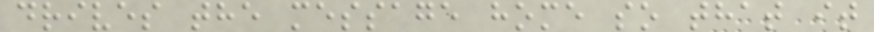drives the message home so that it
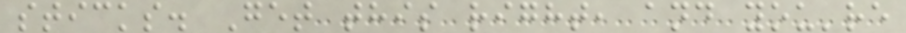sticks. Get this right, and you're
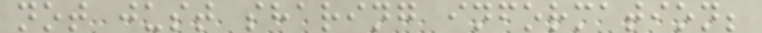not just sharing information;
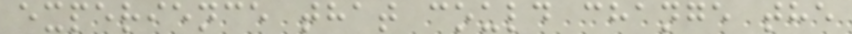experience that could change the
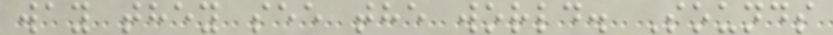way they see the world. Sounds
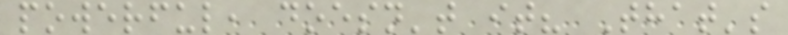powerful, doesn't it? That's
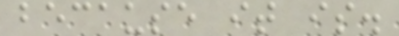because it is.
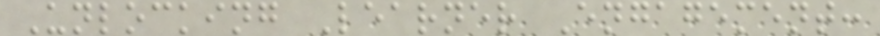Unlocking Learner Engagement:
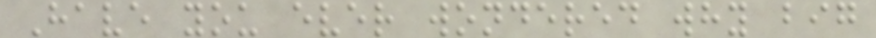Have you ever wondered why big
